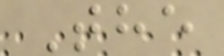The
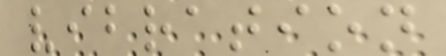vibration
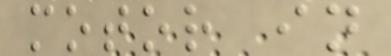motor in
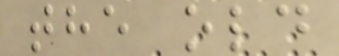the old
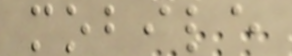mobile
